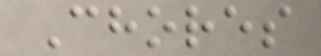Chores
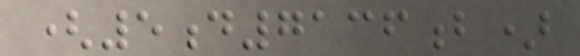(5d7136b)
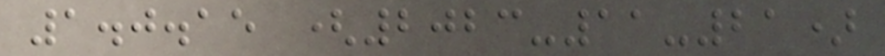1.0.15 (2023-11-21)
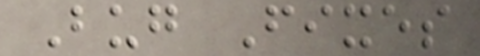Bug Fixes
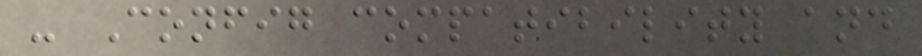- Config compatibility and
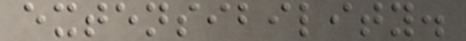extensibility.
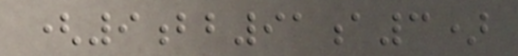(9bb91a3)
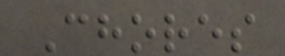Chores
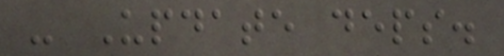- Update deps.
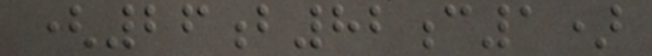(26b82c1)
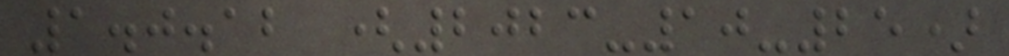1.0.12 (2023-10-25)
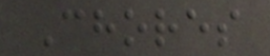Chores
